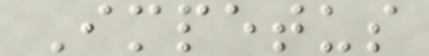Impetus
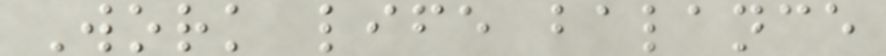Work life balance
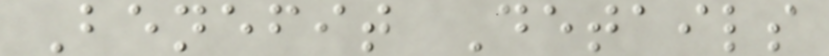Benefit Details
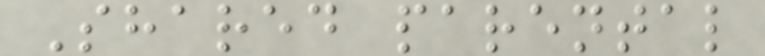Shared parental
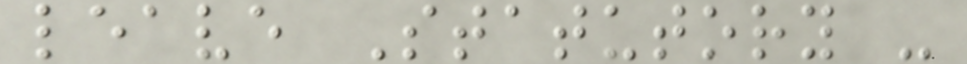leave Statutory -
